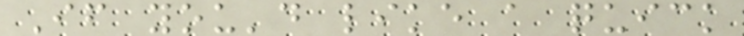If you'd like a quick
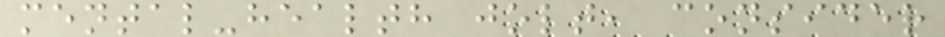mental-health jolt, consider
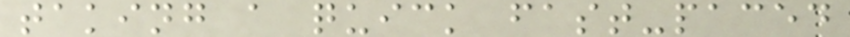taking a quick fast-paced
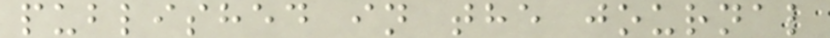published in the journal
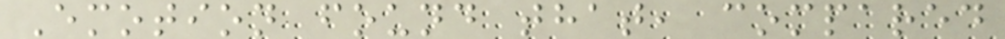Emotion found that, compared
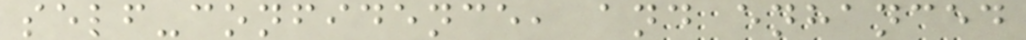self-confidence, and enhanced
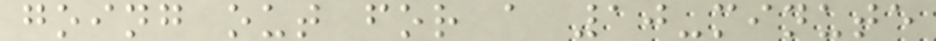going out for a 10-minute
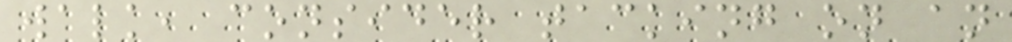walk, consider tacking on an
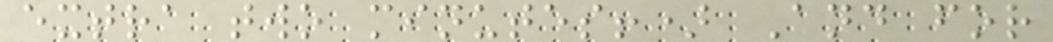extra two minutes!) And for
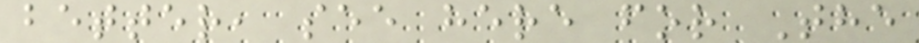better, see here for The
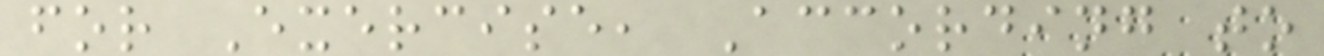for Exercise, According to
